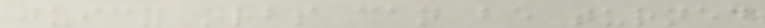juicy orbs can be turned
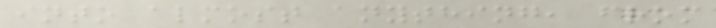into almost anything, from
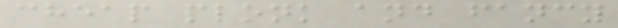cheap plonk and fancy
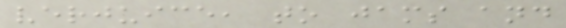verjuice, to jams and
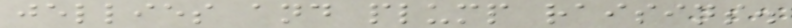jellies and plump raisins.
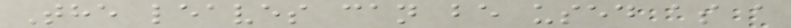The leaves can be used as a
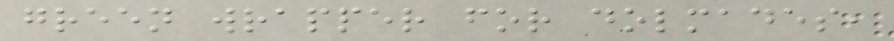green wrapper for dolmades,
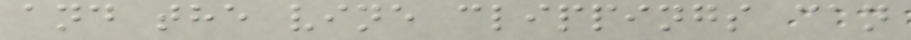and the vine clippings can
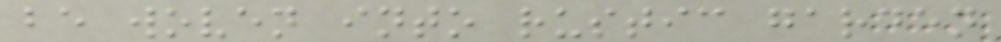be woven into rustic garden
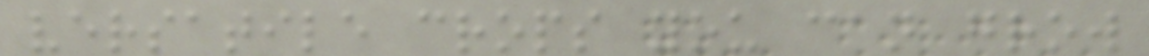versatile crops you can grow
